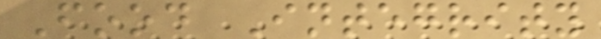Food Integrity
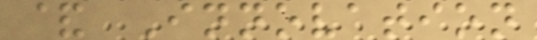& Innovation
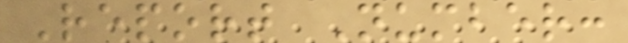Report Number:
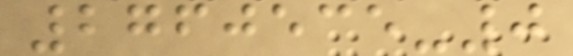2760535-0
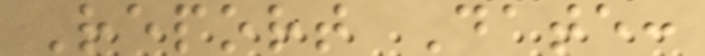Report Date:
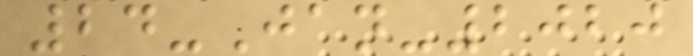24-Jan-2020
